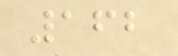162
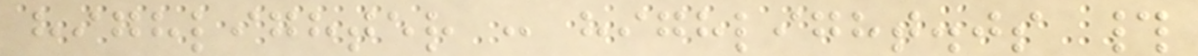highlighter : highlight.js #
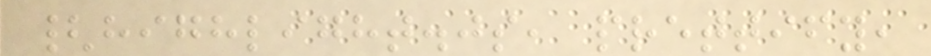{highlight.js, prettify,
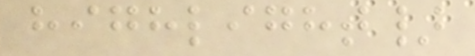highlight}
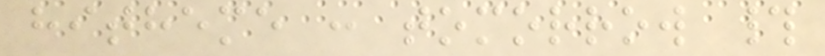hitheme : tomorrow #
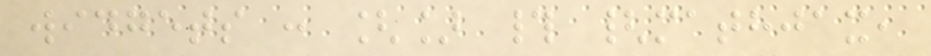widgets : [] # {mathjax,
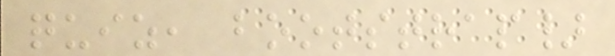quiz, bootstrap}
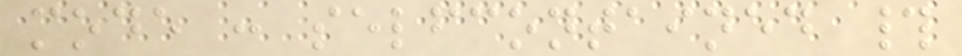mode : selfcontained #
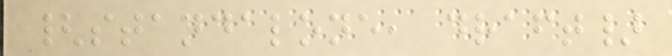{standalone, draft}
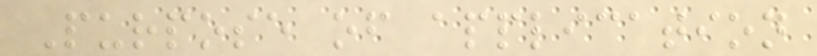Purpose of application
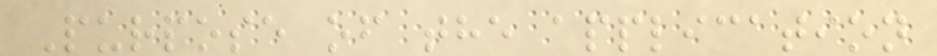Purpose of the application
